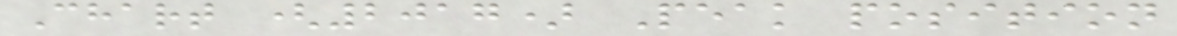Chart (2017) Peak position
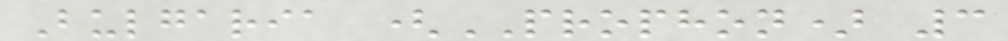Bulgaria (PROPHON) 3
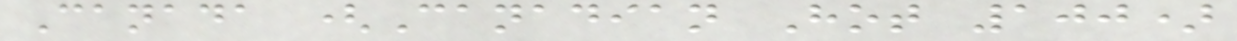Canada (Canadian Hot 100)
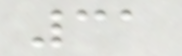31
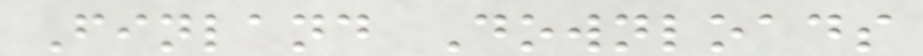Finland Downloads
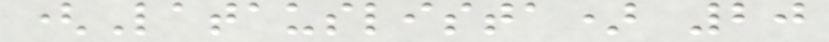(Latauslista) 20
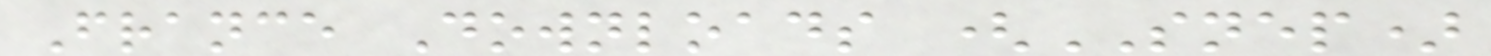France Downloads (SNEP)
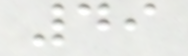49
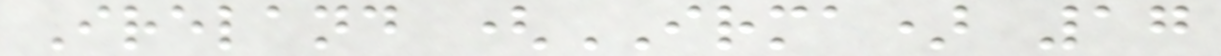Ireland (IRMA) 17
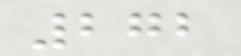272
